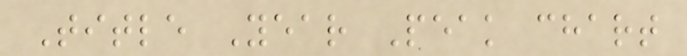Title Year Peak chart
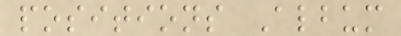positions Album
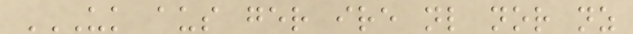UK AUS GER IRE NL NOR NZ
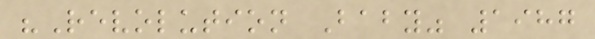"Revolution Baby" 1987
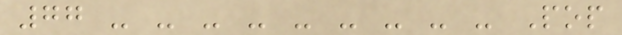77 - - - - - - - - - Pop
